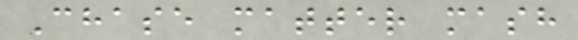Chase matter mash
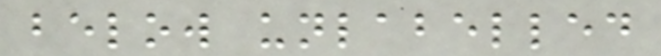below unlabelled
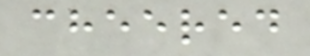cheered
